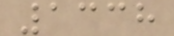1338
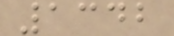1342
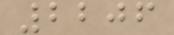2206
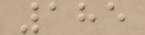185
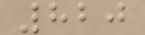820
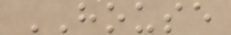HOUSE
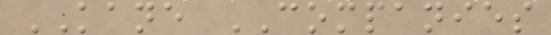KANE COMPANIES
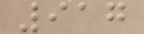917
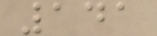141
